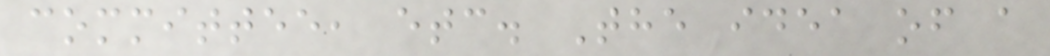committee, etc. The idea of a
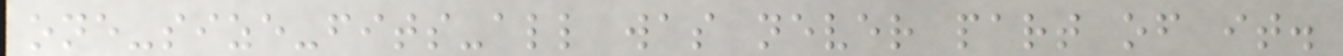one-size-fits-all was never part of it.
